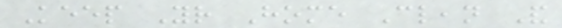Keep Your Home Clean And
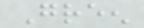Green
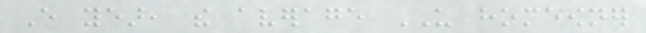Every year, the average US homeowner
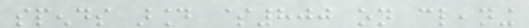spends around $800 on cleaning
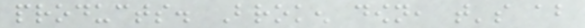products. Broken down, that's about
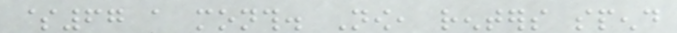$67 a month. Now, renters spend
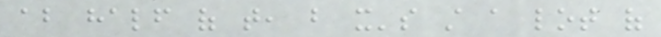about half of that, but it's still a lot of
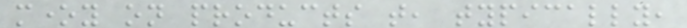money on products that, typically,
